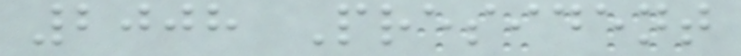2008 President
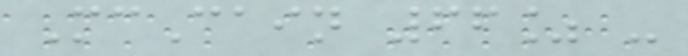McCain 66% -
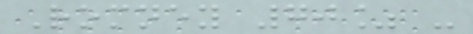Romney 70% -
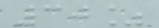30%
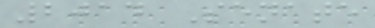2014 Senate
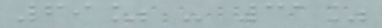69% - 31%
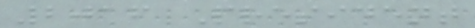2016 President
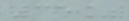35%
